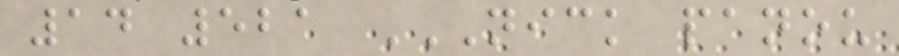14 521 NICK PANOU
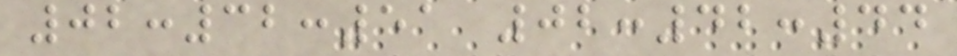02:32:51 02:42:44
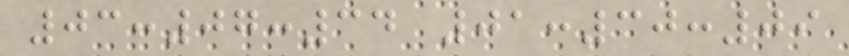03:07:34 01:30:09
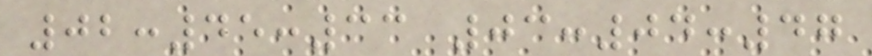02:45:33 03:04:47
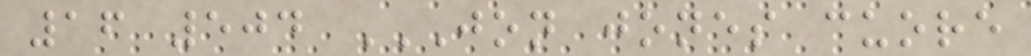16 504 JON JONES CUORE
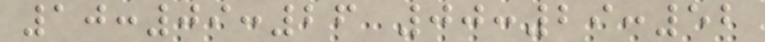10:09:26 00:29:52
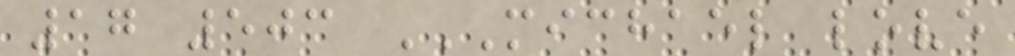17 503 MICHAEL LOVE
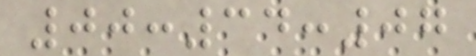00:34:07
